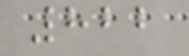822
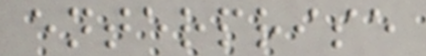enterprise
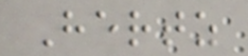Hertz
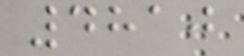4810
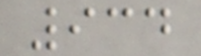934
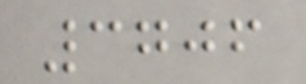3706
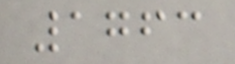1763
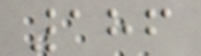186
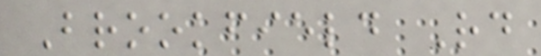Brookfield Rd
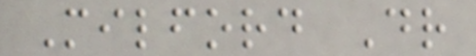Milford Dr
